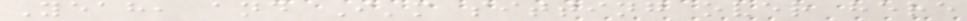Yeah, and I'm sitting over here
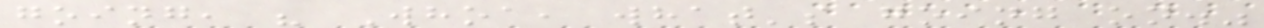going, " Whoa, what's going on."
